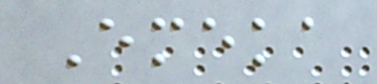Emeka
